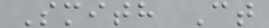Smith Ct
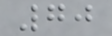70
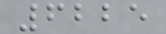6225
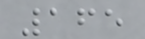165
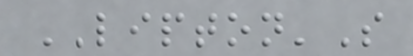LIPTON'S
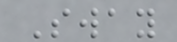Sway
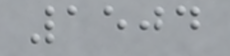1504
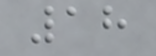18
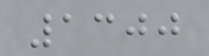1300
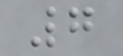7
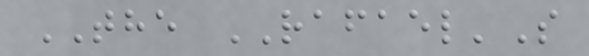THE RAFAEL'S
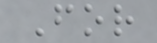For
